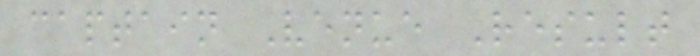captain Venue Result
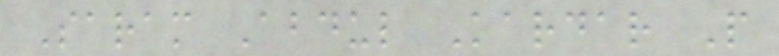Saram Abdul Kardar P
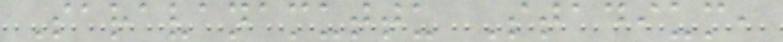Saravanamuttu Stadium,
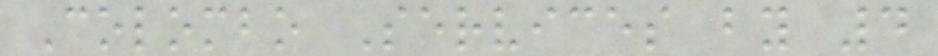Colombo Services by 4
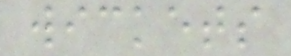wickets
